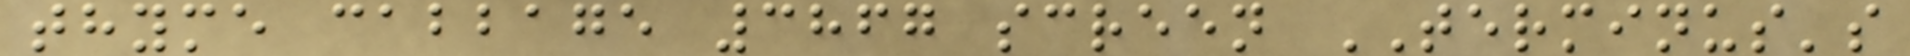thyme cabbage 3867 screen TERMINUS's
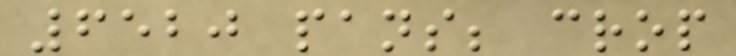6520 pans; crop
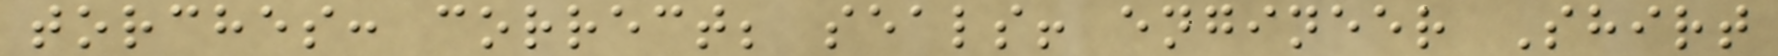torches: correct; seals! engineer Shirt
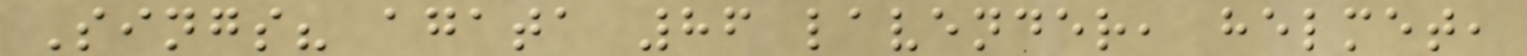Sings? agata 86 lavender, helmet,
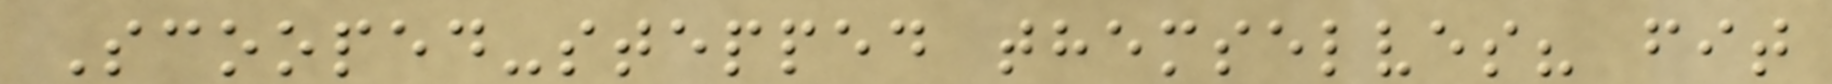Scooped-stepped themselves? fit
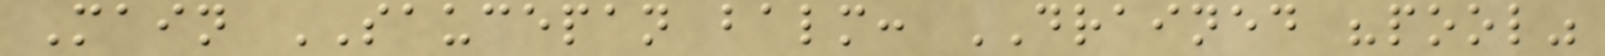Main SAUCEPAN balm: DRAINED "pool"
